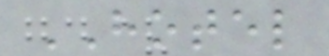HOTEL
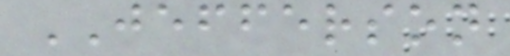JEFFERSON
